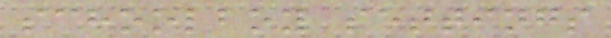schoolboy settings
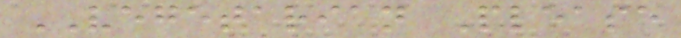VEGETARIAN Please
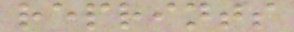reprints
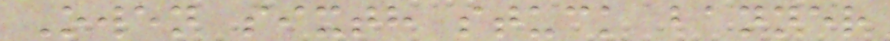Owen sixth stuck banner
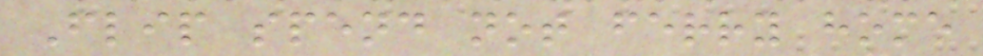Flip spend not ferry home
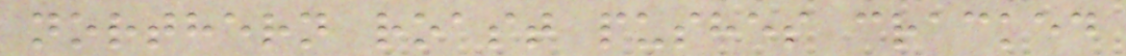northern roast pushes cracked
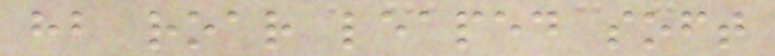hb roar leaped soft
